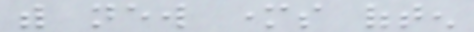with new mothers often
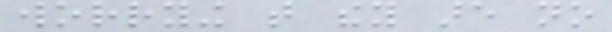worrying that they are no
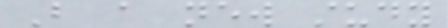But a new study
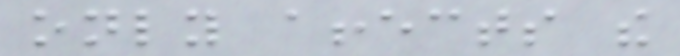only affects the
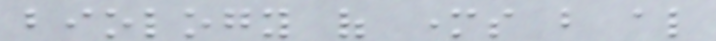biology of mothers but also
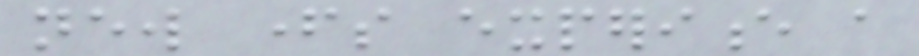new fathers experience a
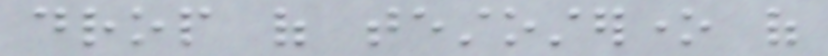drop of testosterone of
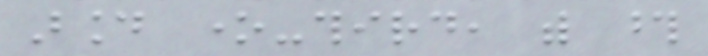around one-third, with those
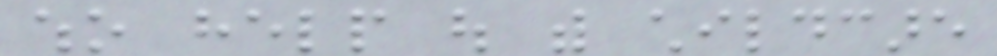who help out with childcare
